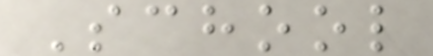School
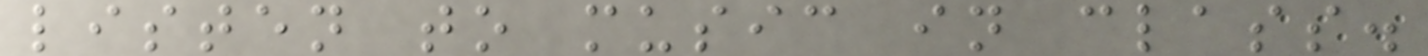listen to music in class.
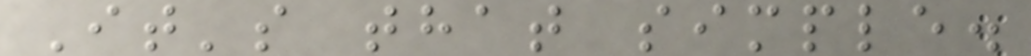It's that simple.
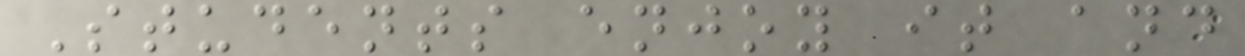Students enjoy it and
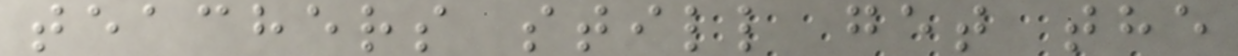teachers still get the
